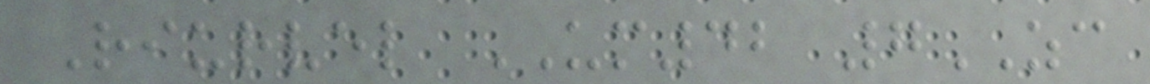Riurvel UM42 7ZC
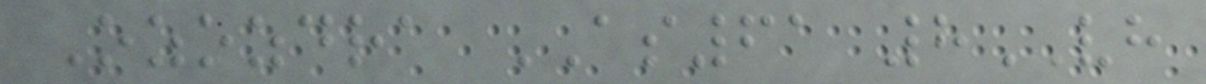Ozozdra AS61 8VH
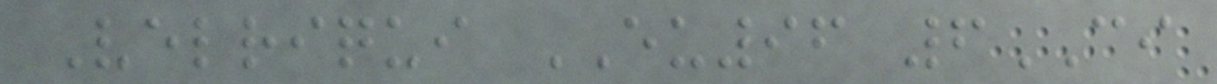Velriqui EU96 6CI
